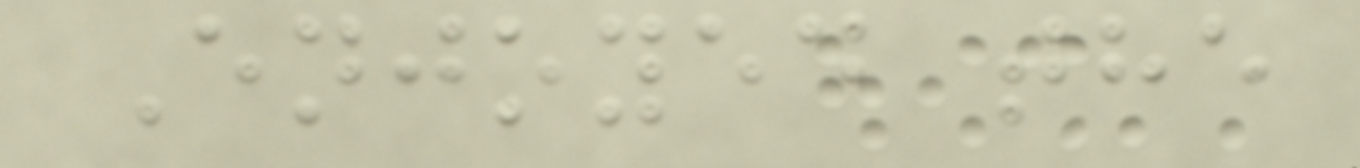Enjoyed the
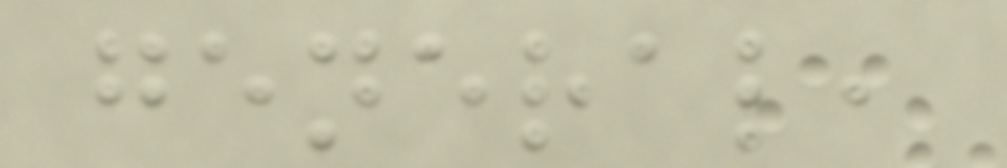general,
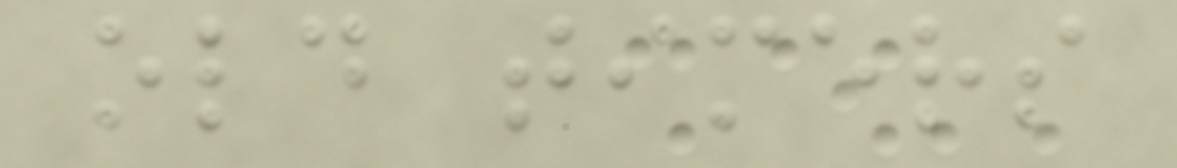old timers
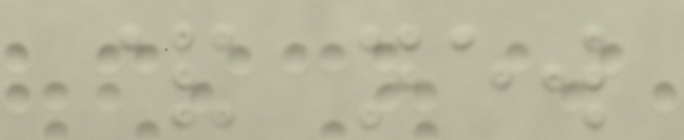& new
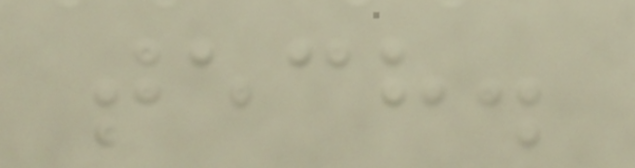tech.
